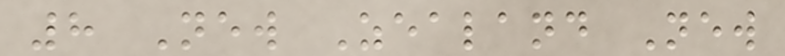8 New Zealand New
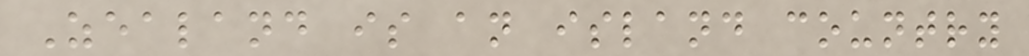Zealand is an island country
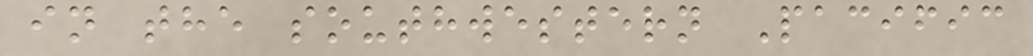in the southwestern Pacific
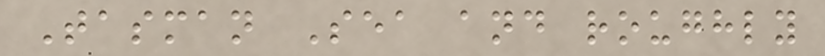Tasman Sea and roughly
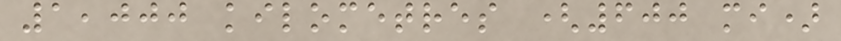1,000 kilometres (600 mi)
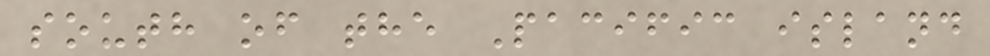south of the Pacific island
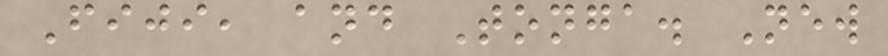Fiji, and Tonga. New
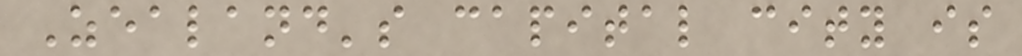Zealand's capital city is
